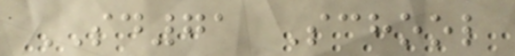SD71 School
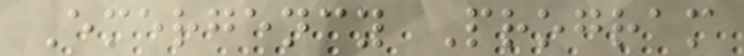Emergency Program
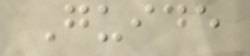Guide
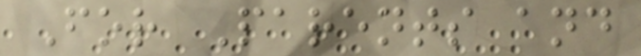For Parents and
